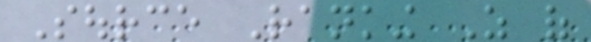Source Ranking As of
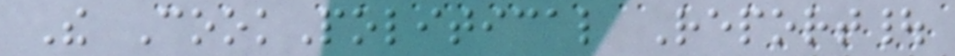The CookPolitical Report|
